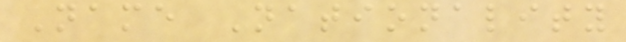Name Nationality
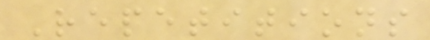Repetitions
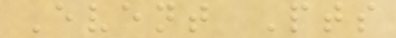Event Pts
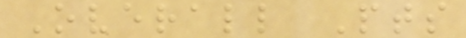Overall Pts
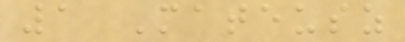1 Mateusz
